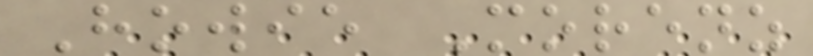Howie Morenz
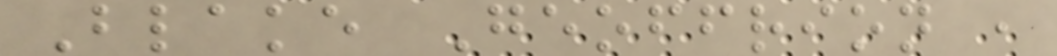Blake Geoffrion ,
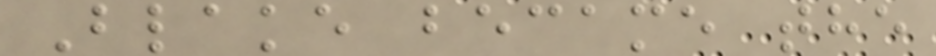Blake became the
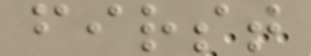first
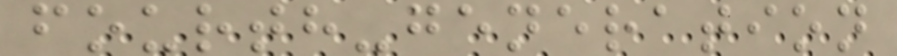fourth-generation
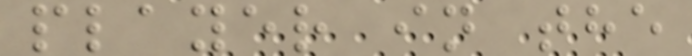player in the
